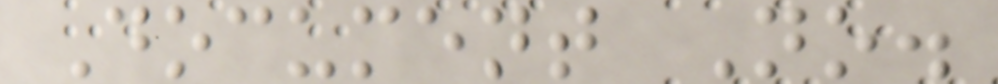Document No.
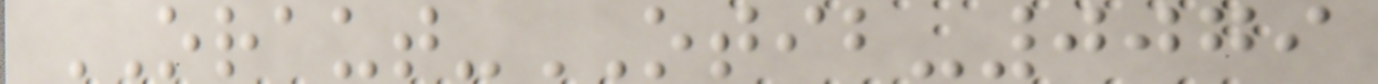ORAUT-OTIB-0079
